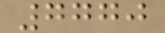7770
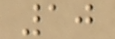10
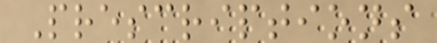Prescriptions
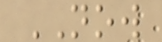NOW
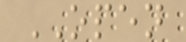OPEN
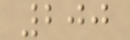200
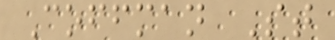Coffman St
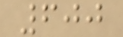600
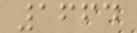1664
